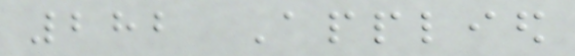282 Applied
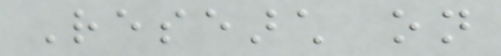Research on
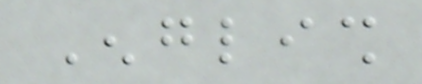English
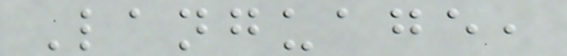Language,
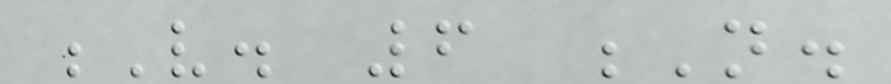V. 6 N.
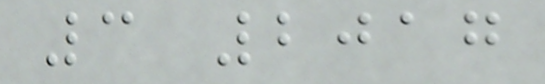3 2017
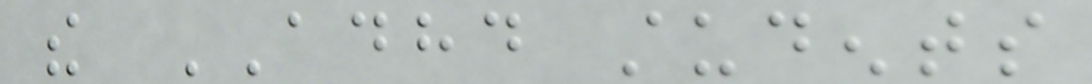the ADHD students
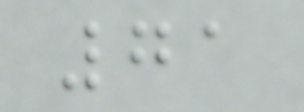71
